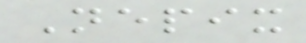Nepix
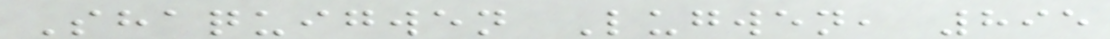Shaquigwen Lugwen, 895
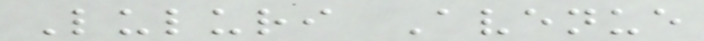Luluri Avenue
